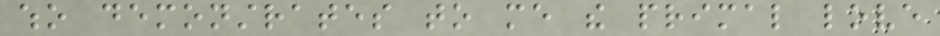who demonstrates to me the primal love
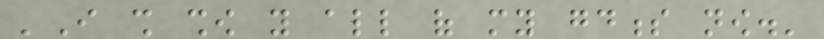'I shall show you all of my goodness now.'
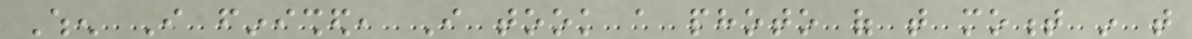When I finished, I took a photo of that moment in that
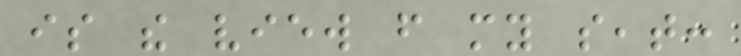is the view from my seat:
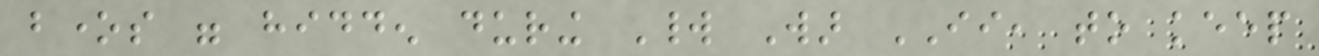bones were hidden during World War II, to keep
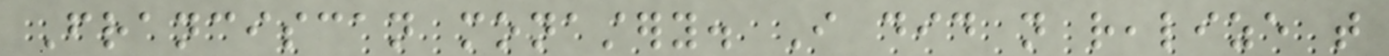Franciscan monastery. I did not realize that
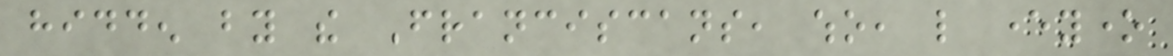hidden by the Franciscans, who, like everyone
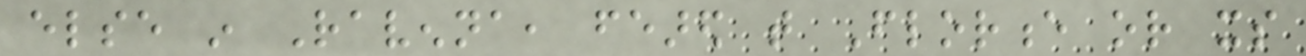else in Ravenna, feared that Florence or its
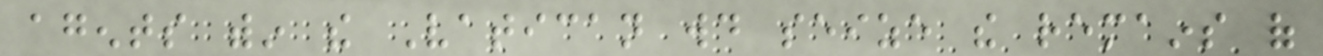agents within the Vatican would seize the remains of
